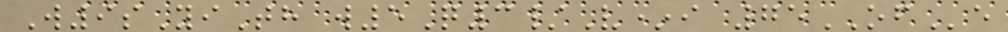W9sYiTh w5Q3/V*i 75OFe
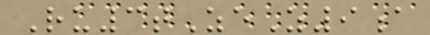Ru3tZeZ9a
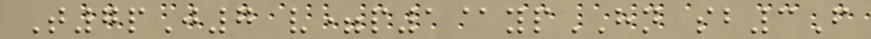T7pJ7 v=p1@ypHN sb3F
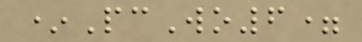*PcWo6=
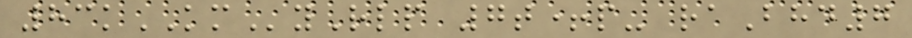83kKMyRlp 7t+p- raBhd7
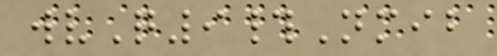wvQ9#Nmib
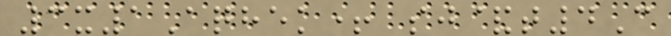3x1Aqhek+ sj&t4C
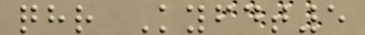qhr Kyfdt5
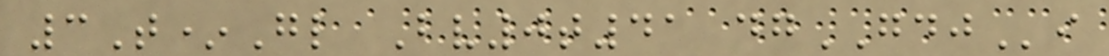3T*Gl Bv0t41 dgGDJi
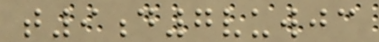t9d7vuwjc
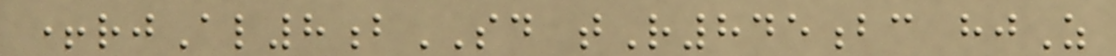+rjAl8bSD tR845bc hjZ
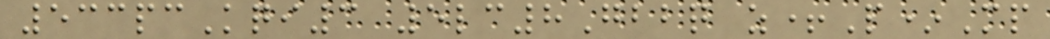533pcKqi3 5lc8Gbbq z+P*Mp
